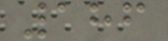186
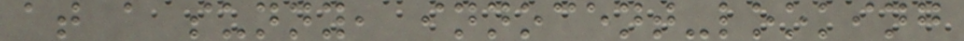at a sunny, innocent-looking
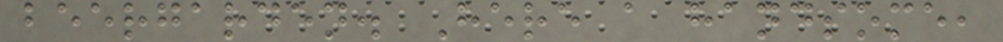beergarden. Here a handsome,
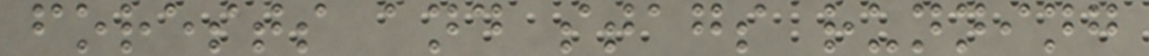forests and stags running
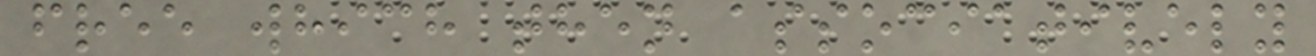free which then associatively
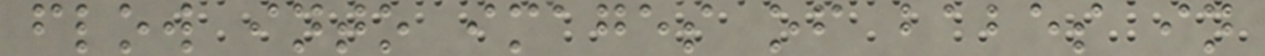flow into images of babes in
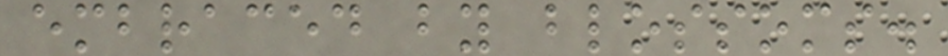embraced by blossoms.
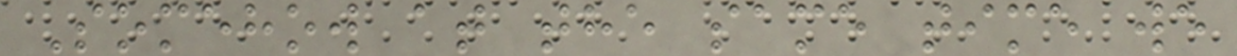Somehow at the same time we
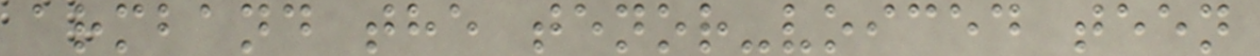armband the tenor-voiced teen
